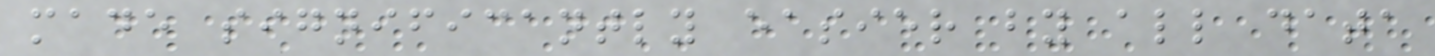made significantly easier by all data
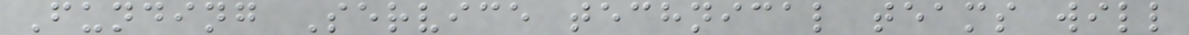Funding Service technical teams will
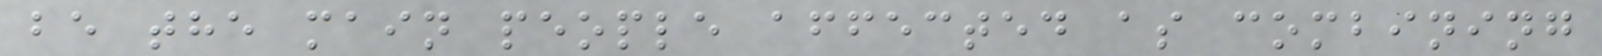be the main people affected as combining
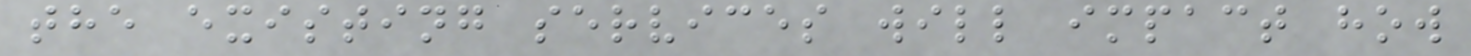the existing services will impact how
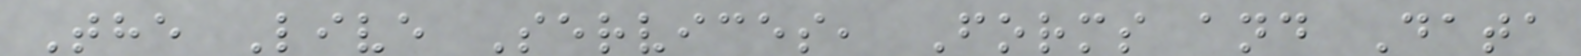The Live Services, Forms and Data
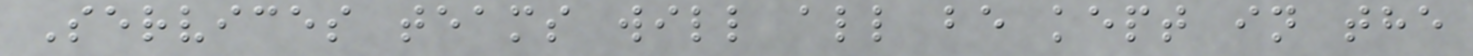Services teams will all be kept in the
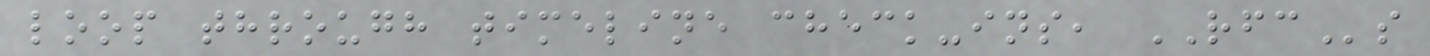loop through timeline check-ins, RFCs
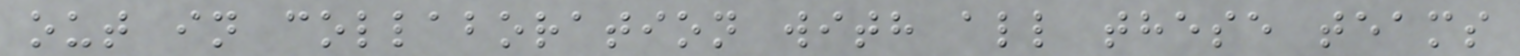out in collaboration with all these teams
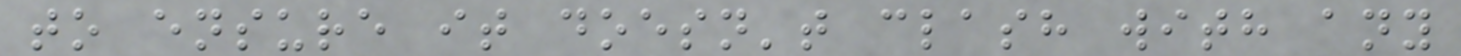to ensure it doesn't clash with any
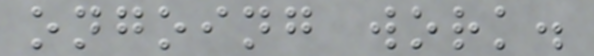ongoing work.
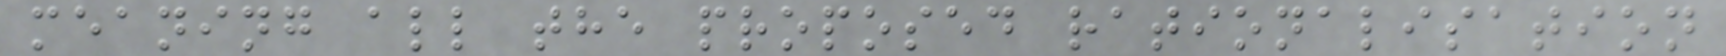meaning all the proposed rationalisation
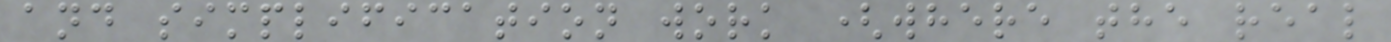and simplification work (where the real
